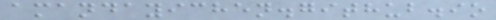amandayichen.github.io
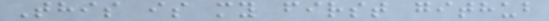This is my first github
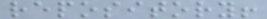repository!
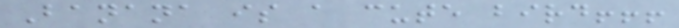Banana is a cute bird!!!
